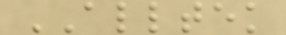ALLTEK
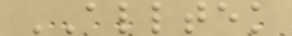ALLTEK
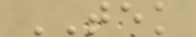TEK
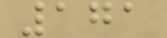171
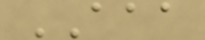AAA
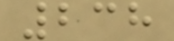238
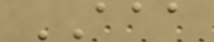AAA
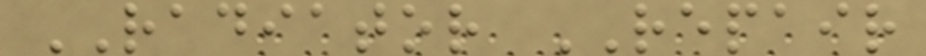RADIATOR REPAIR
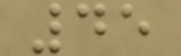45
